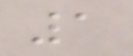1
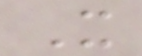It
